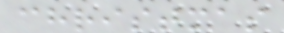christmas
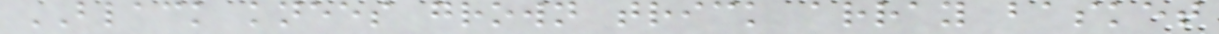BLACK knees grown trick array basket
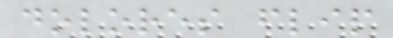dolores flip
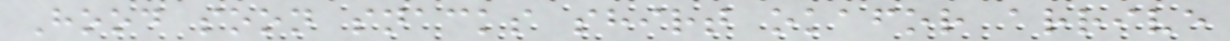Hood soon snacks shirt okafor arrive
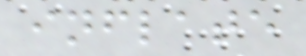inflate
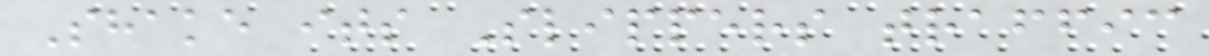Shake its Slippers traffic
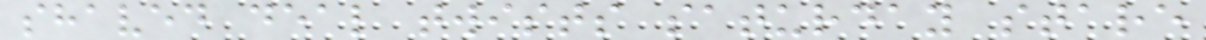shaved deal twists saturday stare
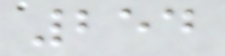254
